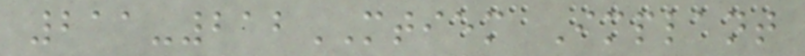211-212MTIEM Implant
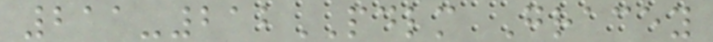211-212PDLM Gracey
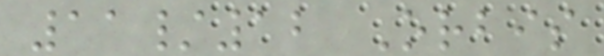11/12 Orbis
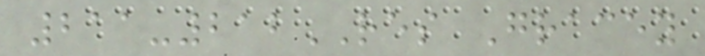211-212RES Gracey
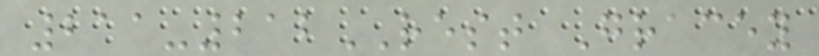211-212REST Gracey
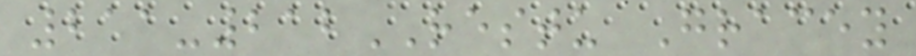211-212RESTU Gracey
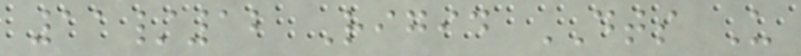11/12 Rigid DTS U
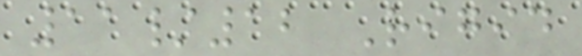11/12 Rigid
